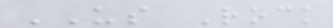US Rock
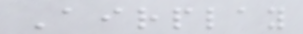Airplay
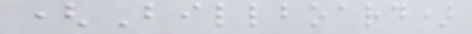(Billboard)
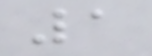1
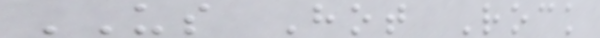US Hot Rock
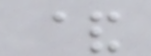&
